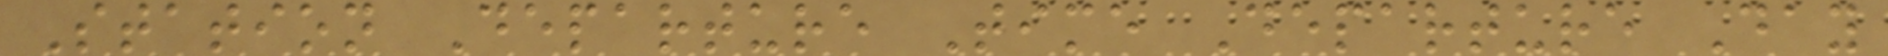Station Departure Time Departure Day
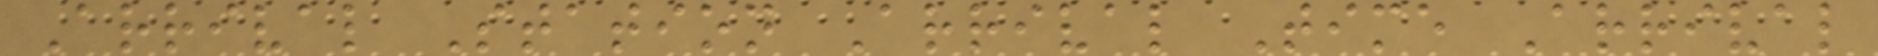Arrival Station Arrival Time Arrival
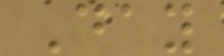Day
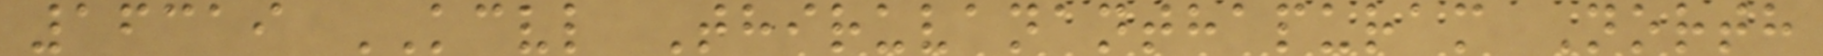16319 KCVL Thiruvananthapuram North
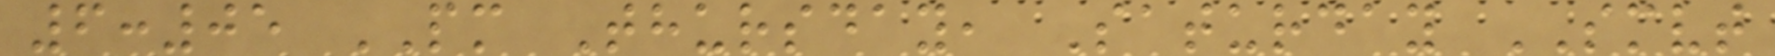6:05 PM Thursday, Saturday SMVT
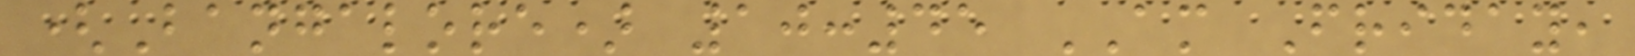(Bangalore) 10:45 AM Friday,
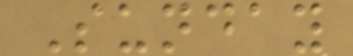Sunday
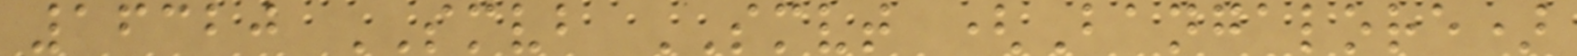16320 SMVB SMVT (Bangalore)
